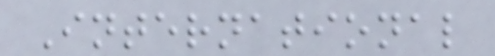International
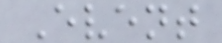Event
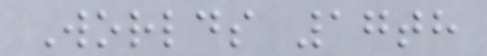Worlds 17th
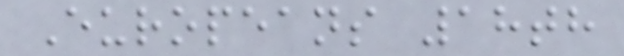Europeans 18th
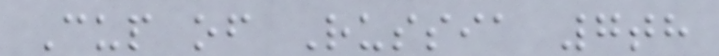Cup of Russia 7th
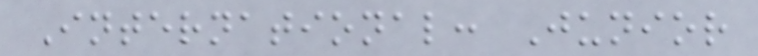International: Junior
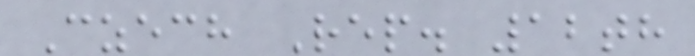Czech Rep. 12th
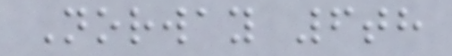Norway 6th
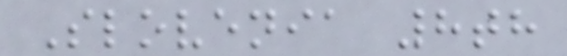Slovenia 8th
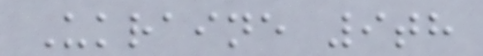Ukraine 9th
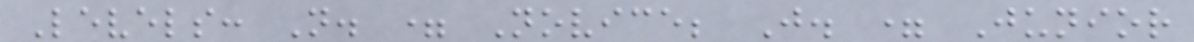Levels: N. = Novice; J. = Junior
